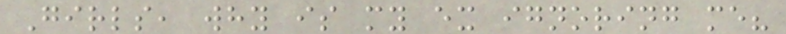Girls, why is my ex ignoring me?
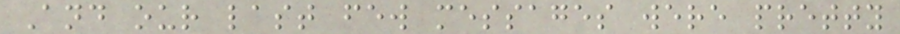And our last few messages were pretty
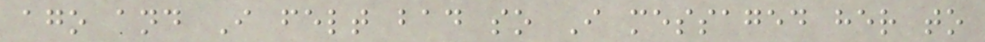ago and I felt bad so I messaged her to
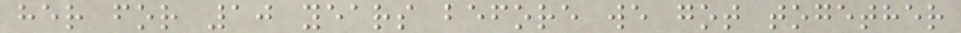her for 10 years before we got together
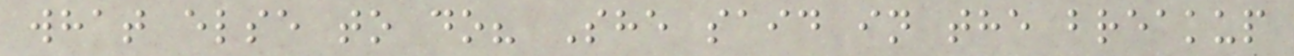what else to do? She said in the breakup
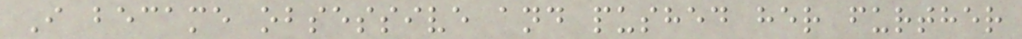I became obsessive and pushed her further
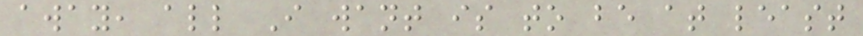away, all I want is to be at least
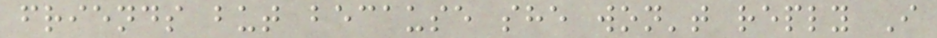friends but because she won't reply I
